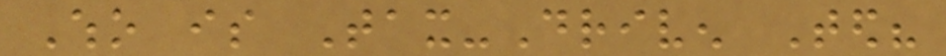Who is Tax-Driven Ted?
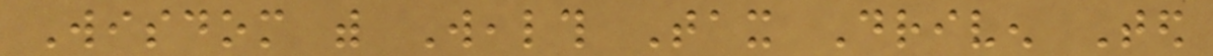Wisdom with Wealth Tax Driven Ted
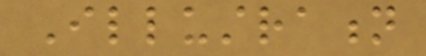Illustration
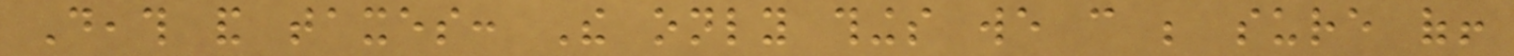Death and taxes: The only things we can be sure of!
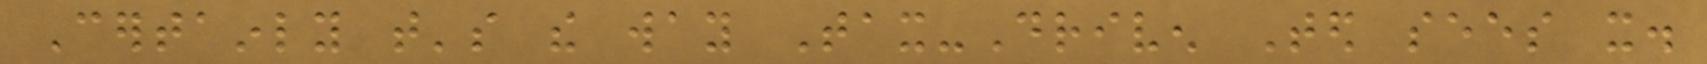Certainly that's the way Tax-Driven Ted sees it.
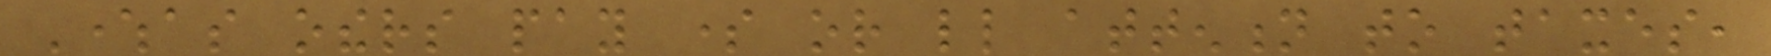Whereas others pay some or little attention to taxes,
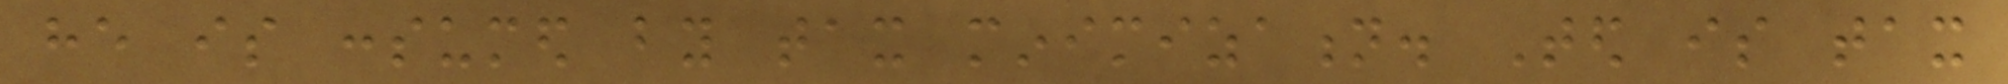he is consumed by tax minimization. Ted is tax
